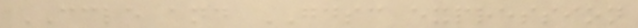CCLE and GDSC expression
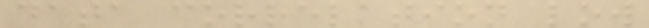data correlation low
